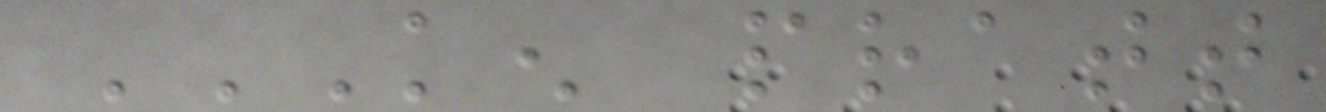KEN PRATT
